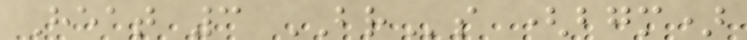Heat 3 BRs (bgm)
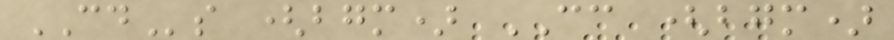CDs (bgm) CC (bgm)
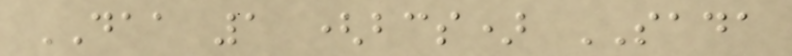DAA 1 (bcs) SADA
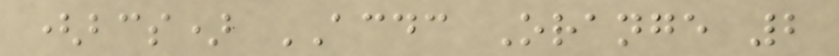(bcs) ACDC Orange 2
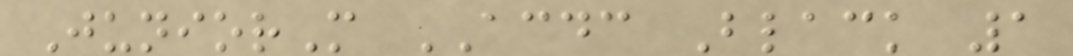JuniorM ACDC Black 1
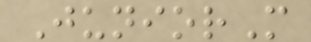JuniorM
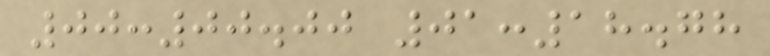00:00.00 01:18.78
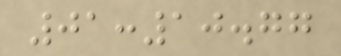01:10.77
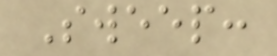Sweep:
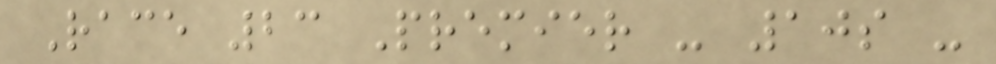Race 23 Premier - 10s -
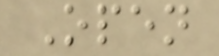Open
